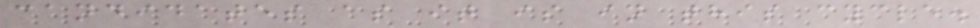candidates as it is in this cycle.
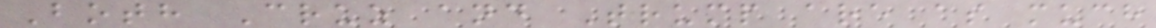Both Cruz and Trump are as much
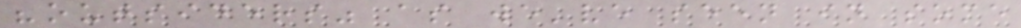"outsiders" as we've seen in some
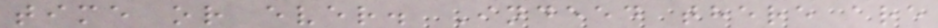time or ever. Indeed there are
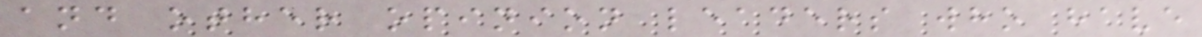and other opinion leaders who have
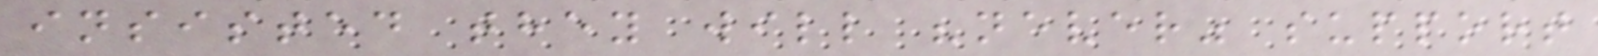insisted they will "never" support
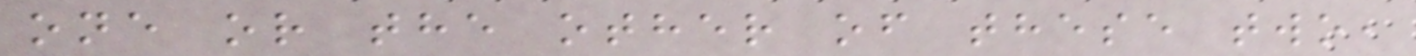one or the other of these two,
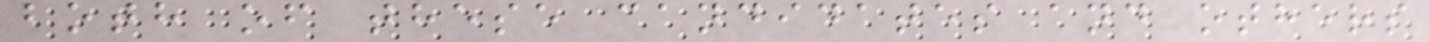both of these candidates and others
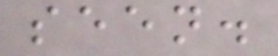seen.
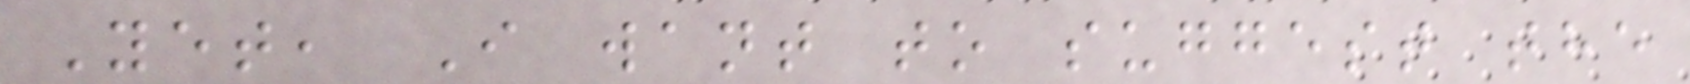Yet, I want to suggest the
